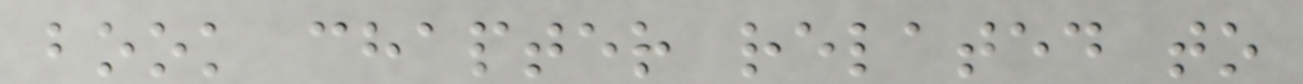book chapter related to
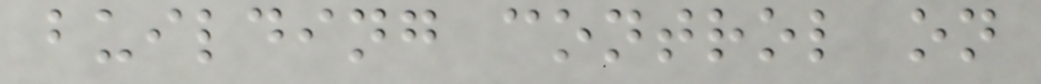building control on
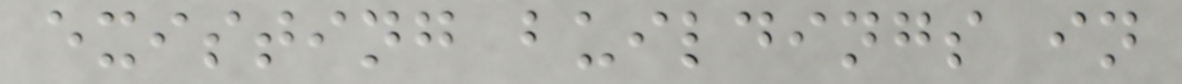existing buildings in
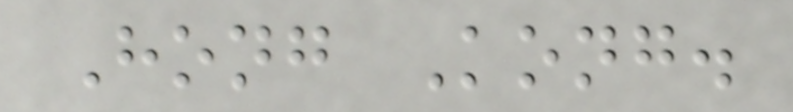Hong Kong.
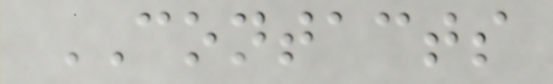CONTACTS
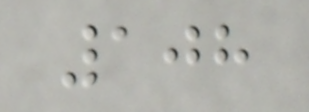108
